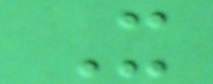It
